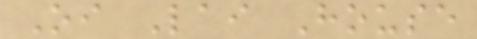Oi Lai House
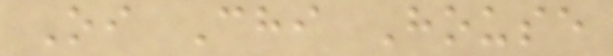Oi Chi House
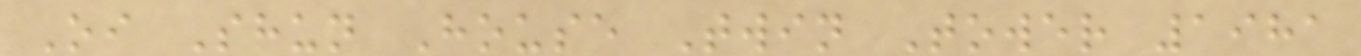Oi Shun House Twin Tower 1981
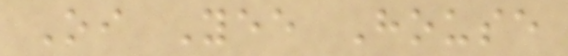Oi Yee House
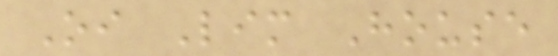Oi Lim House
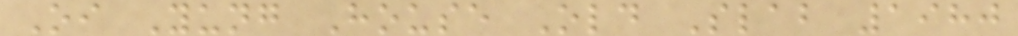Oi Yung House Old Slab 1980
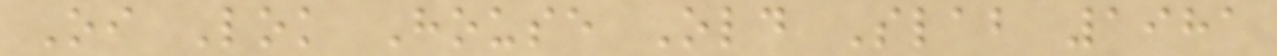Oi Lok House Old Slab 1981
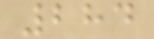284
